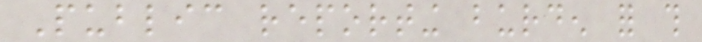Public reporting burden for this
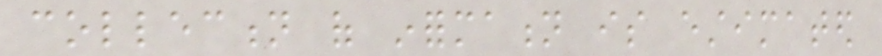collection of information is estimated
